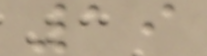19
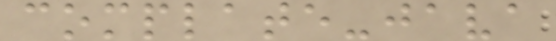complate-java
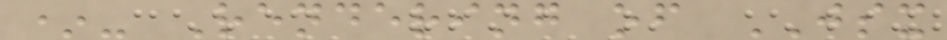*- Rendering of JSX
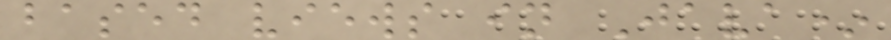based views in Java*
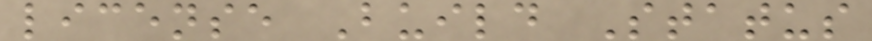license Build Status
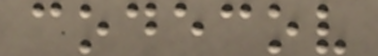codecov
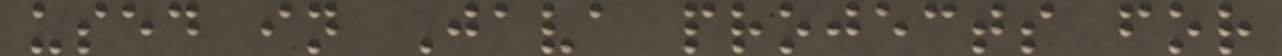used in Java projects for
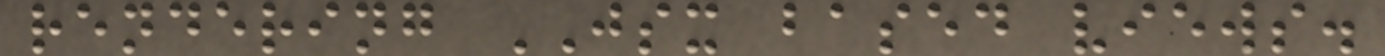rendering JSX based views.
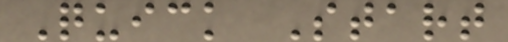Quick Start
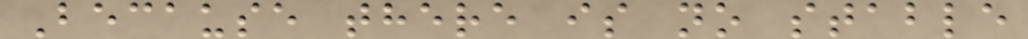Because there is no stable
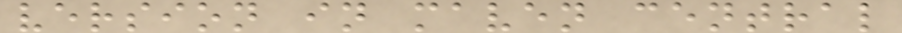version in maven central
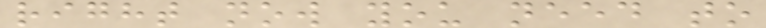right now you need to
